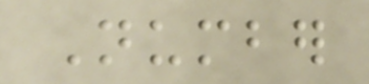Number
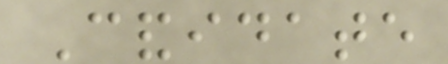Candidate
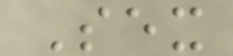Sex
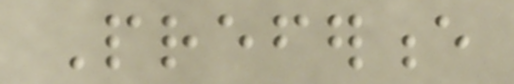Preference
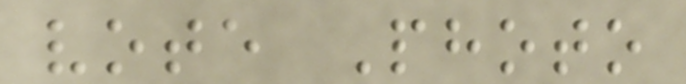vote Photo
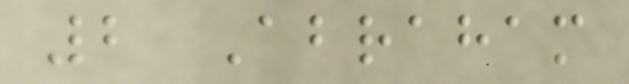2 Abraham
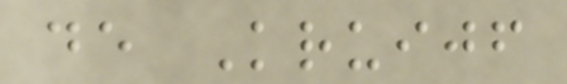de Kruijf
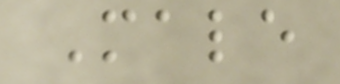Male
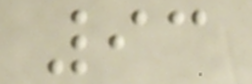93
